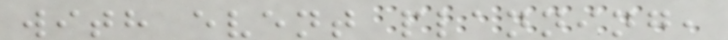with event planning,
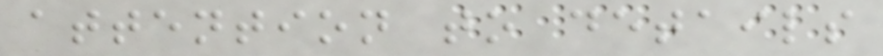attention to details
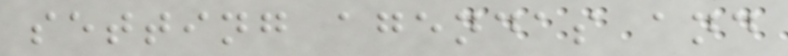setting agendas and
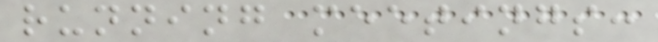running meetings:
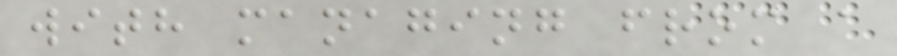with managing from a
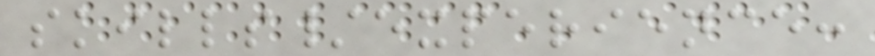skills/experience:
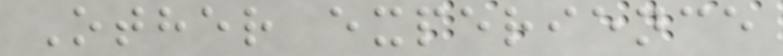Other experience
